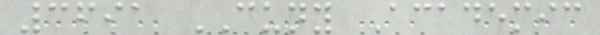3691 CUNY Academic
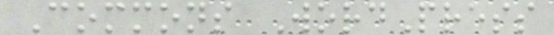Commons WordPress
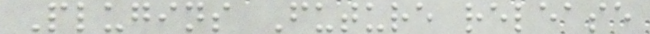Plugins Future release
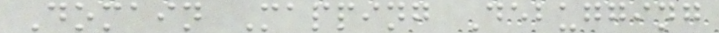Domain Mapping Debugging
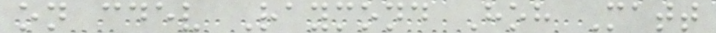on cdev Raymond Hoh Matt
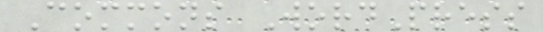Commons WordPress
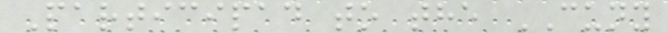Participad to the CUNY
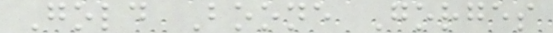Gold Boone Gorges
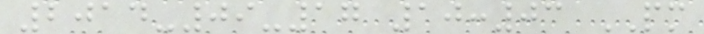2014-09-17 10:03 PM
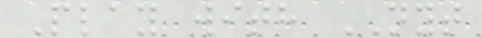Play with NYT
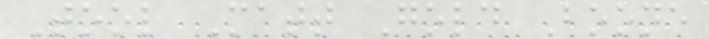Tool Matt Gold Boone
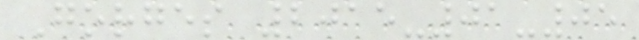Gorges 2015-01-05
